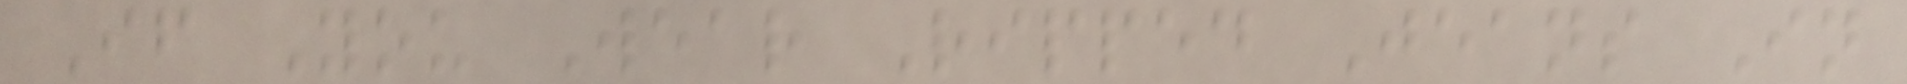If You Wear Ripped Jeans In
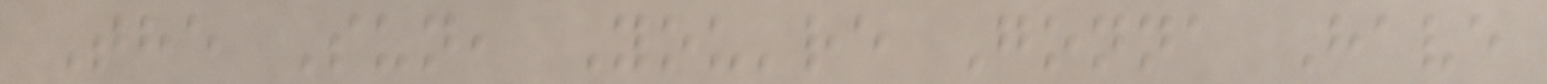The Sun, You're Gonna Have
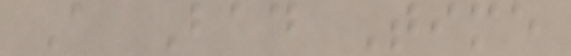A Bad Time
